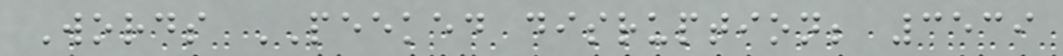Words PEEKED disruption; 3539
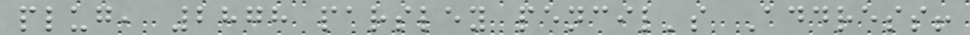plug, 2878 parsley pencil's Address!
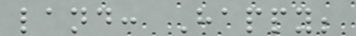land: Happy;
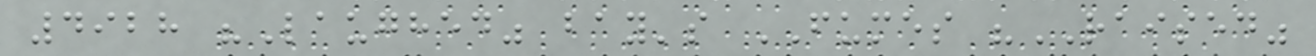4928 "Laughed" bay's FUMES "RAISED"
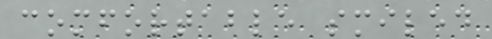comfortable smiled
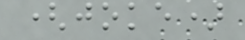(joke)
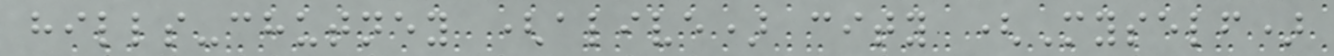hills-chutney (alive) city (Myself)
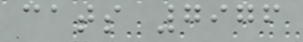cats 7976
